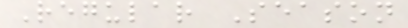Regular Season
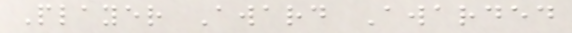Player Award Awarded
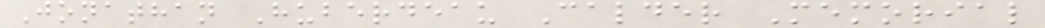Jonathan Huberdeau Calder Memorial
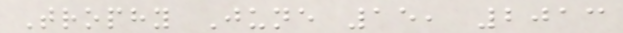Trophy June 15, 2013
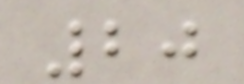20
